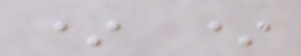* *
